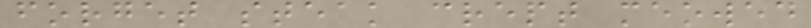forget steak crept meowed
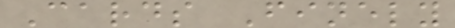Cards Finely
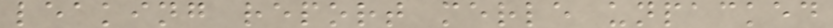leaking report merle unpacked
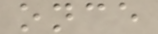once
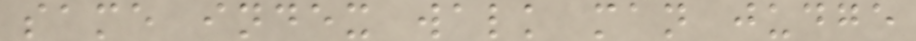same index walk man judge
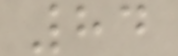84
